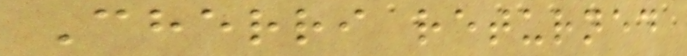Cherri returned
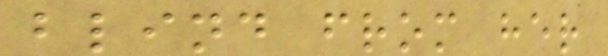blind from her
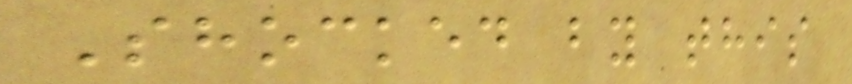Shocked by this
